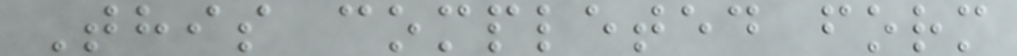This completed form
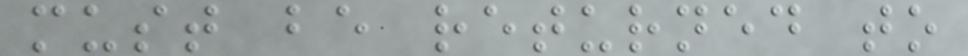must be returned to
